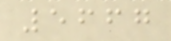5667
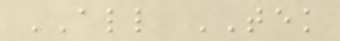ALL TEK
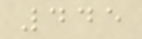445
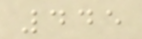445
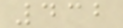432
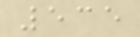535
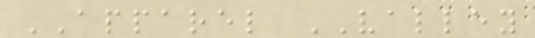APPAREL VALLEY
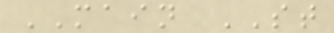MAIN ST
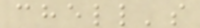chell's
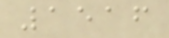1516
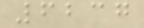6237
